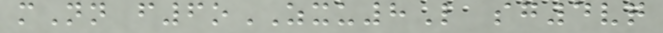mNn f6oZXU8L sg4vq
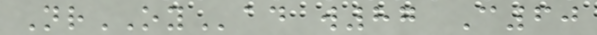NrOYad w87 C60
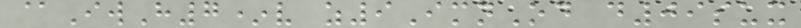@IwH7*v z9ImnOd d09sux
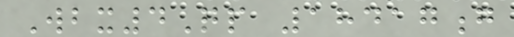Wbx4Qp 18417g
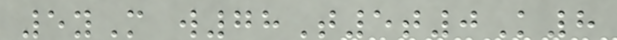5yM w78T5t0K8
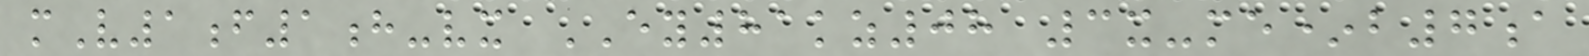mV1f1h-vx EY81kz08 3x-me*b7a
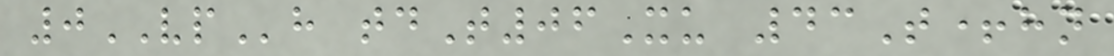0VPh tdT06Xu 43T+hn
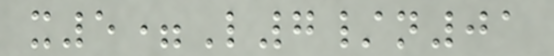x5=L7/n01
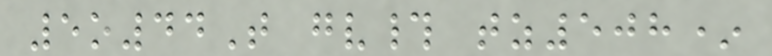5o44T gv# tz508*
